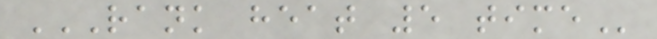RANK HEAT 5 TIME
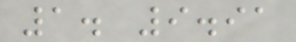1. 9.91
